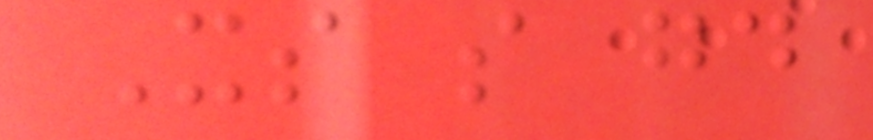Its so good
